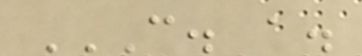C. A.
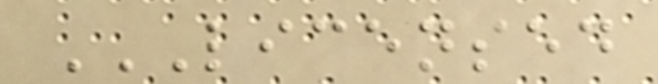LICENSED
